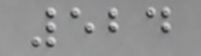524
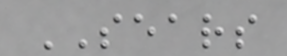SEARS
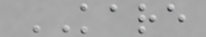KARE
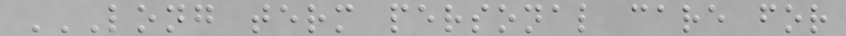LONG TERM PERSONAL CARE FOR
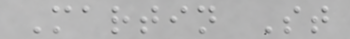Martin St
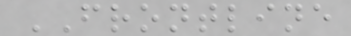FRONTLINE
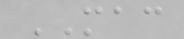MAC
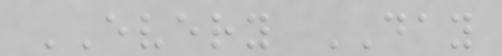EVERY DAY
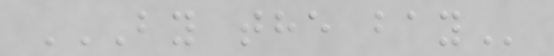BY THE BAY
